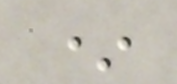*
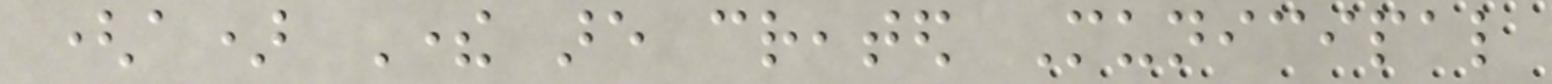(a) There are created Municipal
